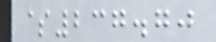$237.70
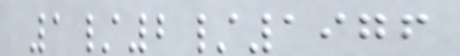1/2/1976
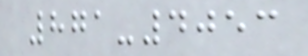871-4053
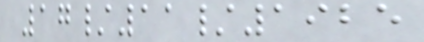17/11/1925
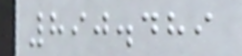890.489
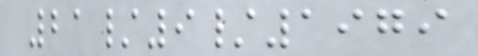21/9/1979
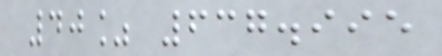40% 637.995
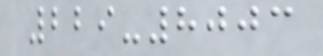229-8003
